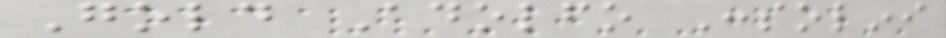Gold Adolfo Consolini
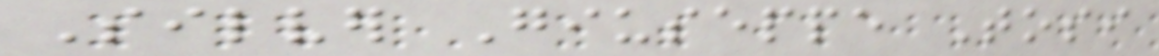Silver Giuseppe Tosi
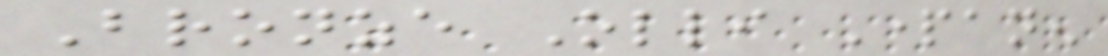Bronze Olli Partanen
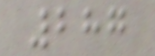287
